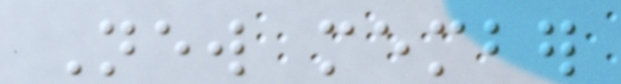New member
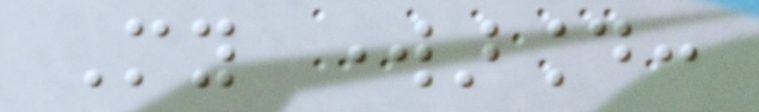My workaround:
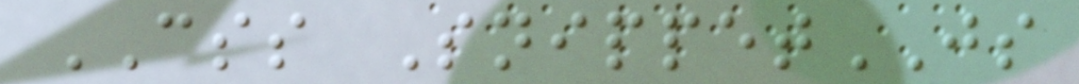CSS SnippetJS
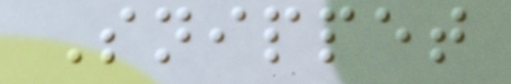Snippet
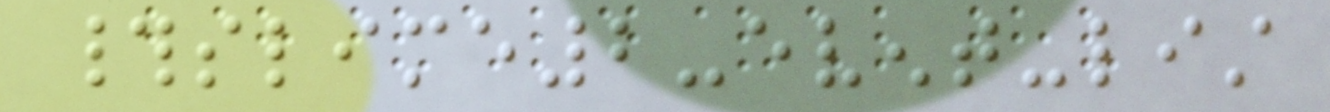#slime2-event-list
